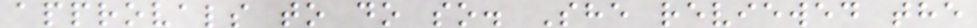approvals to do so. She reviewed the
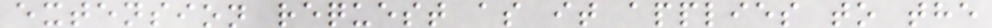extension request as it applies to the
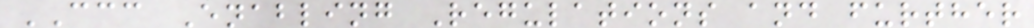CCC Enabling Regulations and further
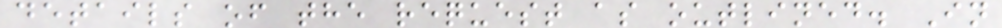details of the request as outlined. In
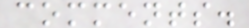comments.
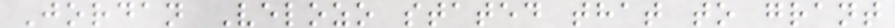Jordan Velozo stated that to grant
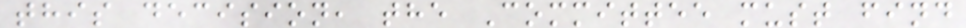this decision, the Committee must find
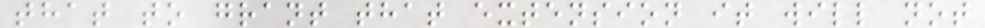that to grant that extension it will not
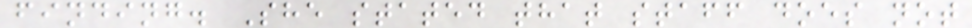finding. She stated that staff does not
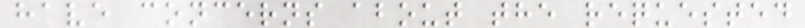have concerns about the requested
